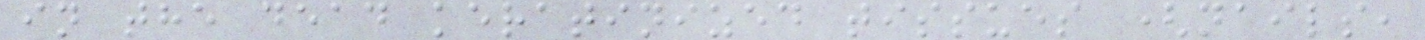in the dead keratinized tissues (nails,
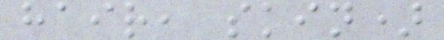hair, skin)
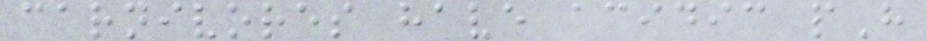carnivores have acidic pH
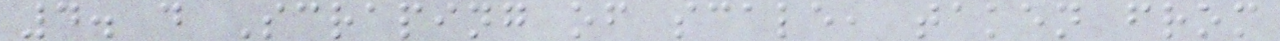4. d Scraping of scale, taken from
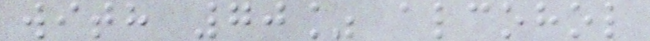with 70% alcohol
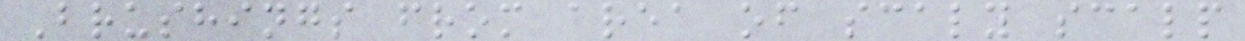Brushings from area of scaly scalp
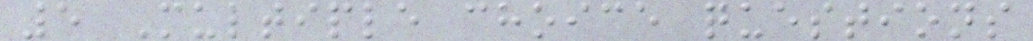5 Multiple choice questions
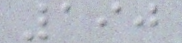190
